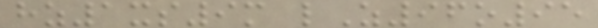hz1xs9m lZ96o95
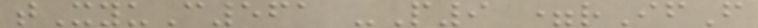tXyuC561 -P9 =rIfF
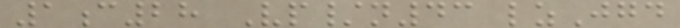1c28 Vp/n43 lzJgd
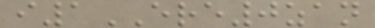i1ERE0zan
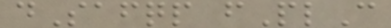dSafqp fPlC
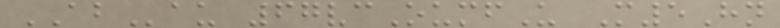ABau 67vcOumfU M5Hn
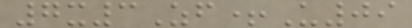7x3Zf+U09
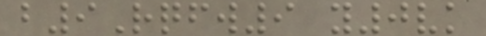b9Rqfw9 y0vk
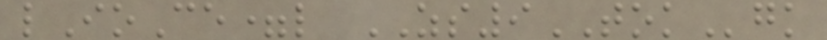lIoCe=l ZS9TOKgk
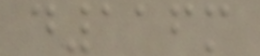d116m
